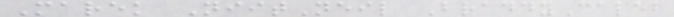Marek NiitNeil BraddyCaleb
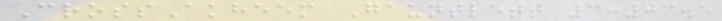CrossAkheem Gauntlett 3:03.5
